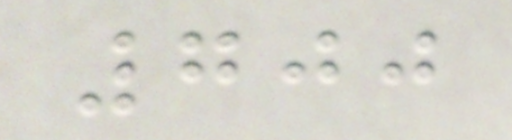700
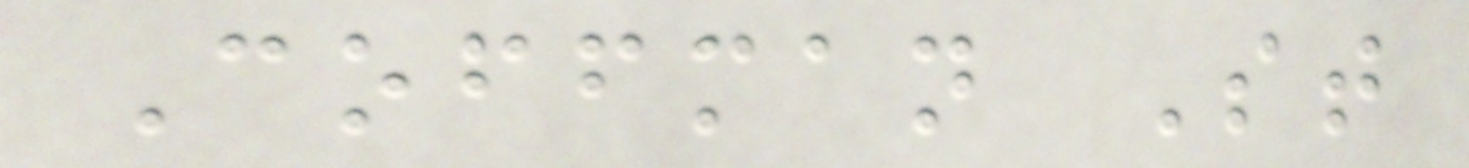Coffman St
